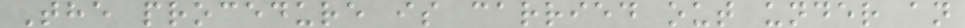The procedure is carried out under an
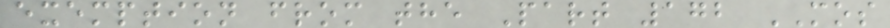exemption from the Part 172 MOS
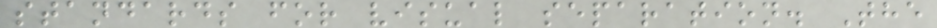standards for visual separation. The
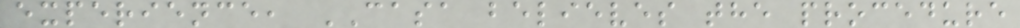experience, CASA believes the procedure
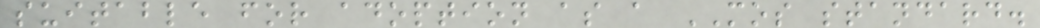suitable for adoption as a MOS standard.
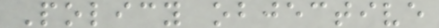Policy objective
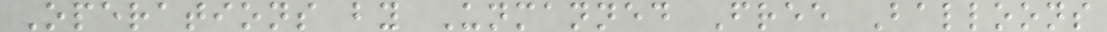Operations by Unmanned Free Balloons
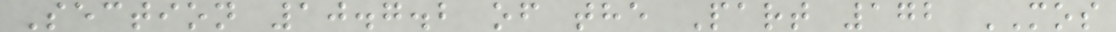Section 10.7.2 of the Part 172 MOS
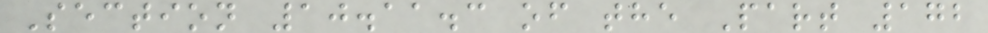Section 10.11.3 of the Part 172
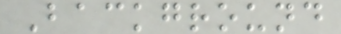Background
